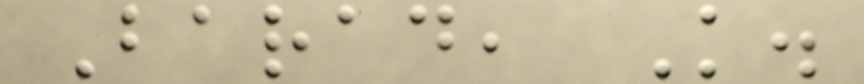Barad, K.
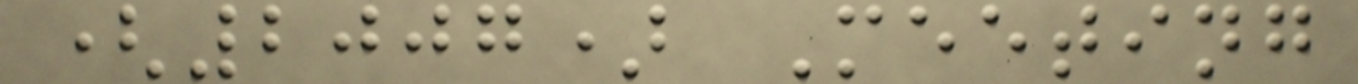(2007) Meeting
